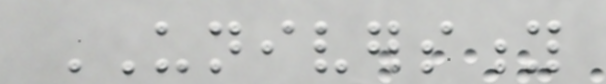UNIVERSITY
